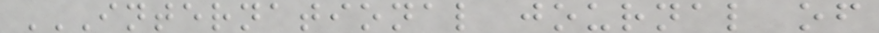INTERNATIONAL JOURNAL OF
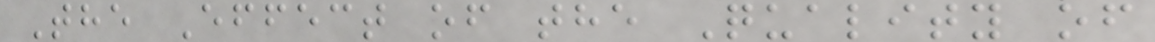The Effect of the Quality of
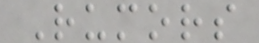Rumors
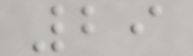29
